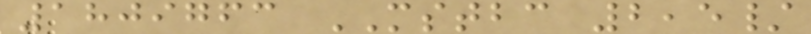1809763 MSTBC 2,5/
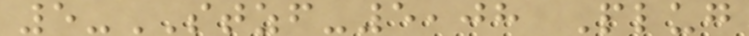5-STZF-5,08 Plug
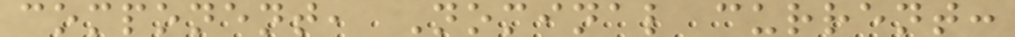component, Nominal current:
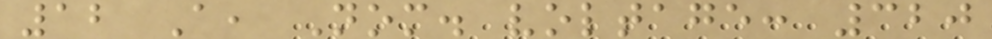12 A, Nom. voltage: 320
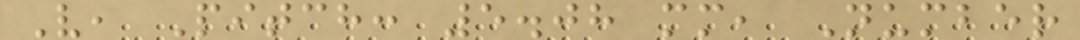V, Pitch: 5.08 mm, Number
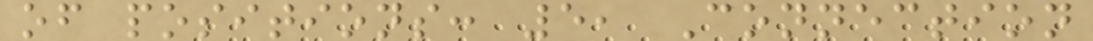of positions: 5, Connection
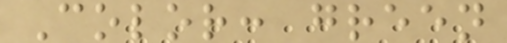Color: green
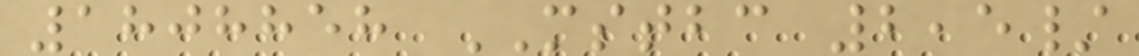1808858 MSTBC 2,5/
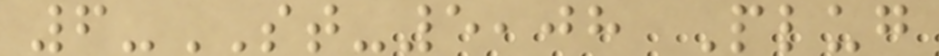6-ST-5,08 Plug
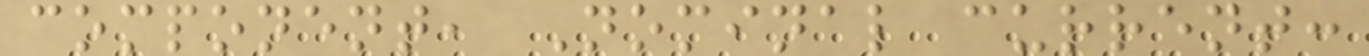component, Nominal current:
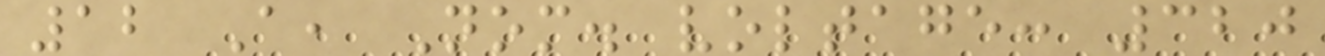12 A, Nom. voltage: 320
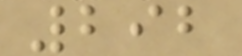292
